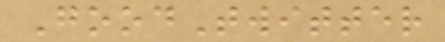GoodTwitter
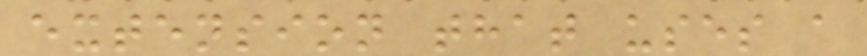extension that uses a
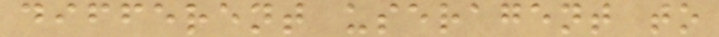different useragent to
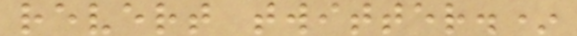revert twitter.*
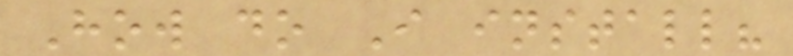How do I install?
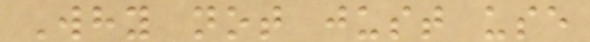Why not just use
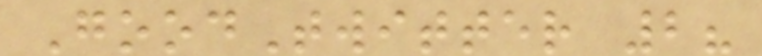GoodTwitter 2?
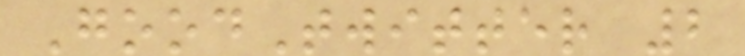GoodTwitter 2
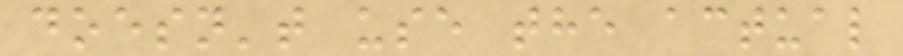doesn't use the actual
